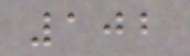102
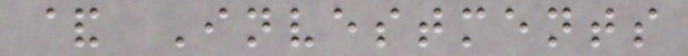& Investments
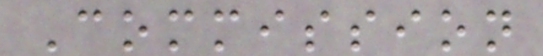Commission
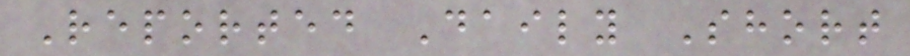Reported Daily Short
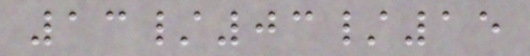13/03/15
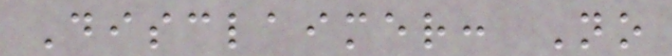Disclaimer: No
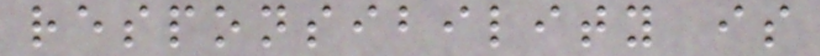responsibility is
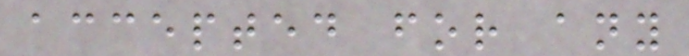accepted for any
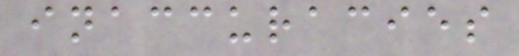inaccuracies
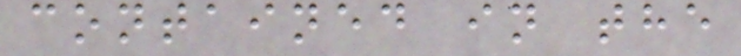contained in the
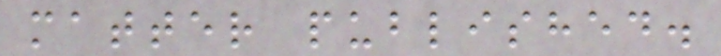matter published.
